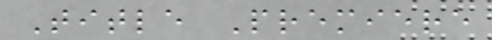Title Premiere
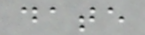date
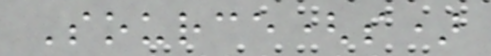Source(s)
